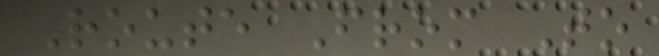Route From To
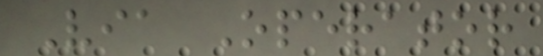Via Operator
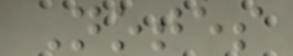Notes
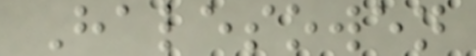Halesowen
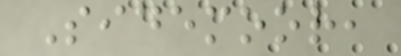Sidemoor,
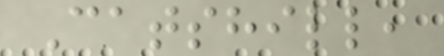Catshill,
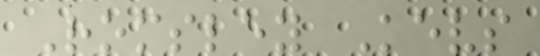Romsley Kevs
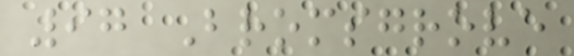97 Bromsgrove
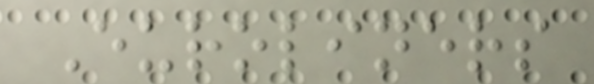Euroliners
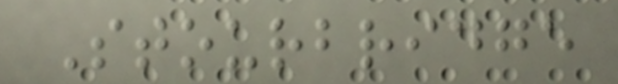Stourbridge
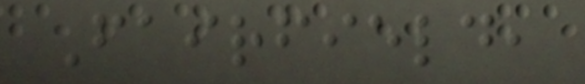Fairfield,
